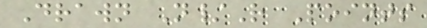Drawn N/R Points
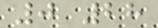0 28
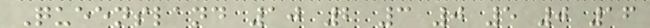Queensland 10 2 3 0 5 0 16
